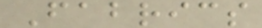Fabrics
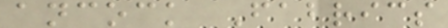ancock Fabrics
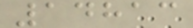14813
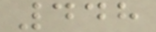448
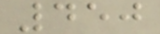450
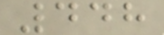448
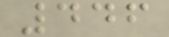446
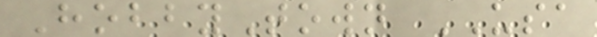HobbyTown USA
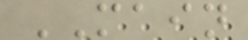MAIN
